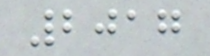2017
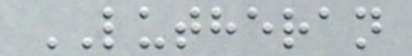LUTHERAN
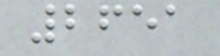2651
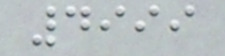4999
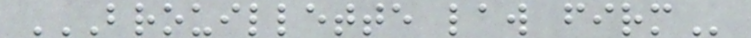BROUILLETTE LAW FIRM
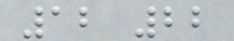12 22
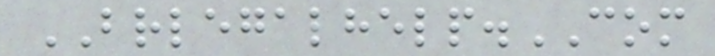BRLEGALHELP.COM
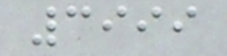3999
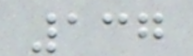137
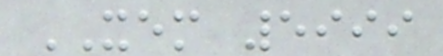XEM 5999
